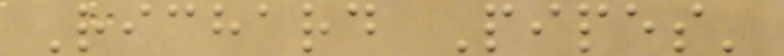Richard Pipes'
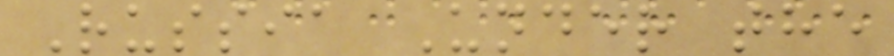Russia Under the
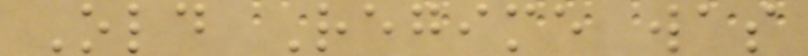Old Regime was
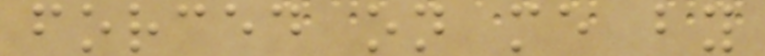forced on me by
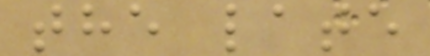the late
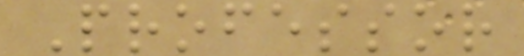Professor
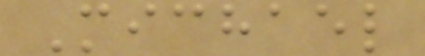Michael
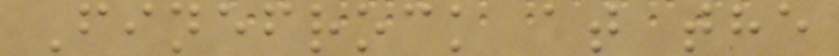Finefrock at the
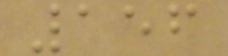156
